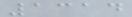1314
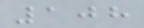108
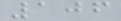106
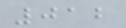012
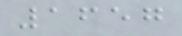1657
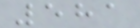581
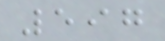597
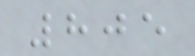805
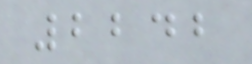2242
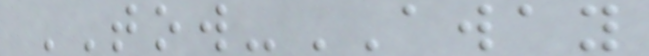TOW-AWAY
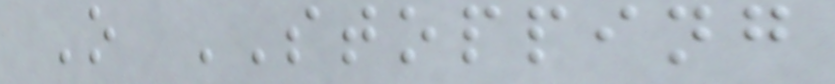O STOPPING
